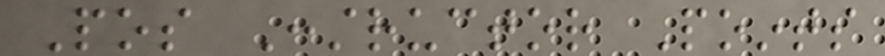Pos Constructor Points
